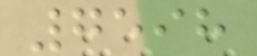7598
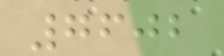7602
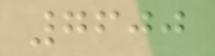7600
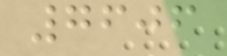7606
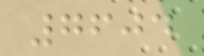7604
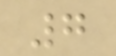7
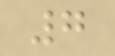7
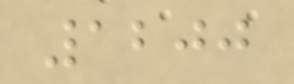1200
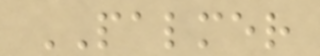PALMER
